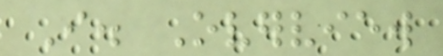I. Overview
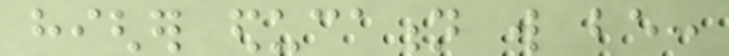higher education will be:
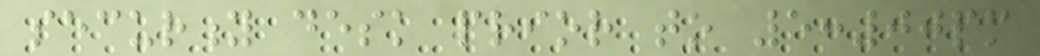security desk prior to 5:00pm
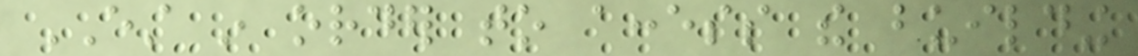EST in order to access the building
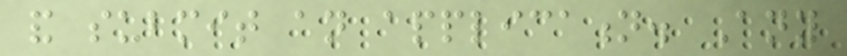and submit an application. Any
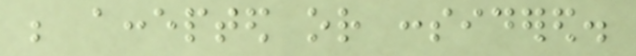be accepted or considered.
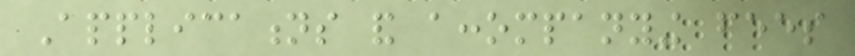Applications and accompanying fees
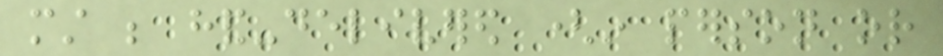must be hand-delivered (in person or
